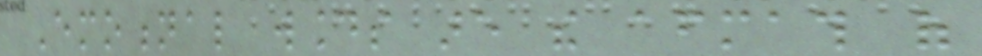Emotional wounds are the aftermath of
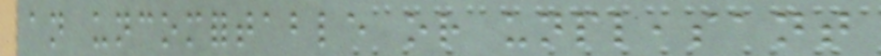an uncomfortable or unpleasant
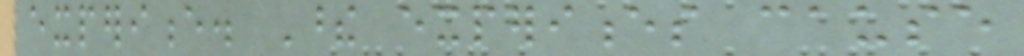experience. These experiences cause
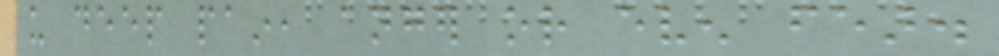us deep pain, anger or even fear.
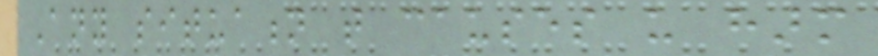Any situation that causes us harm
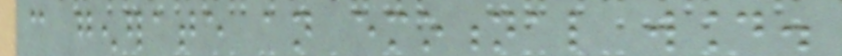can generate an emotional wound.
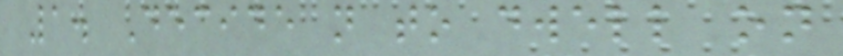1. Decide not to dwell on
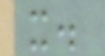it.
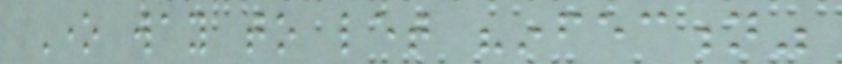One way to let "infection"
